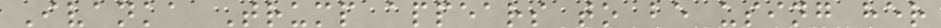Ivanka Trump appears to be using her
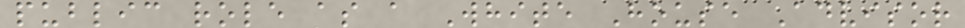public role as a White House Advisor
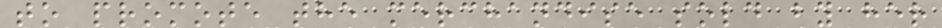to promote the merchandise sold by her
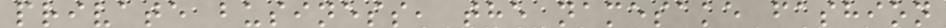private business, the namesake fashion
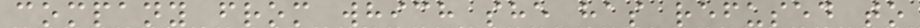company from which she has refused to
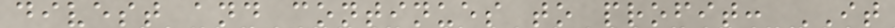divest and continues to profit: IT
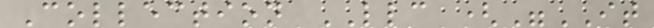Collection LLC ("IT
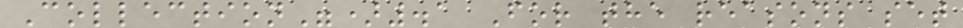Collection").1 For the reasons set
